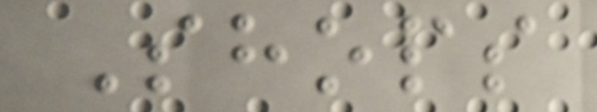Shops
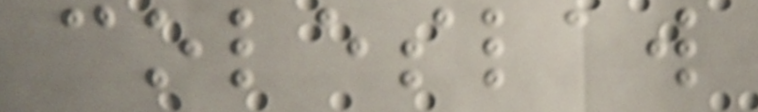coleslaw
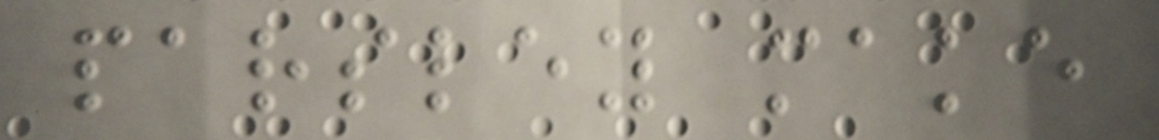parsley make
